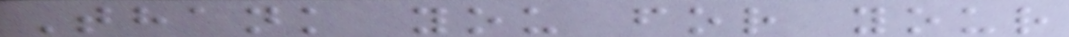Thank you for your
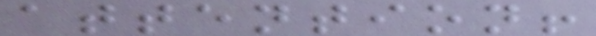attention!
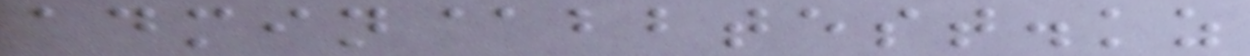admin@bbtest.kz
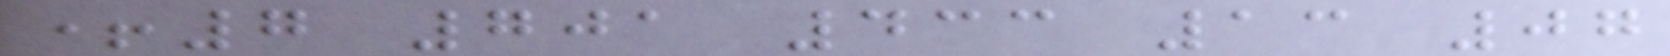+7 701 433 13 07
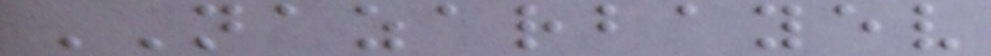NAZARBAYEV
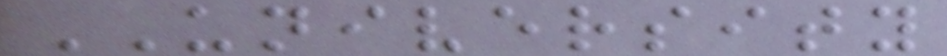UNIVERSITY
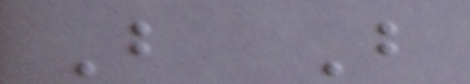B B
